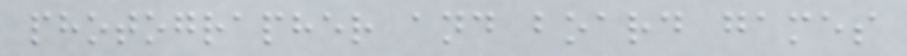photographer and board games
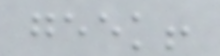geek!
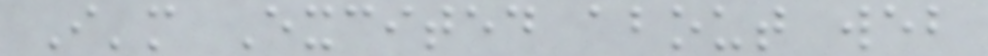I'm Excited about web
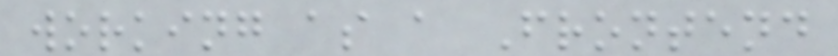working as a Frontend
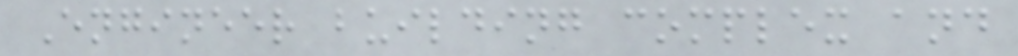Engineer building complex and
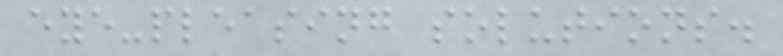eye-pleasing solutions.
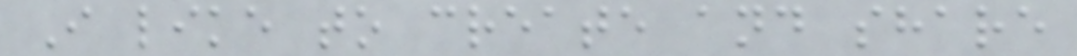I like to create and share
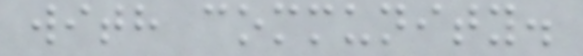with community.
